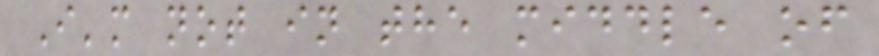I'm not in the middle of
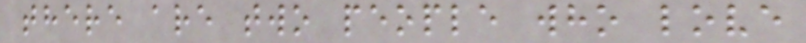there are two people who love
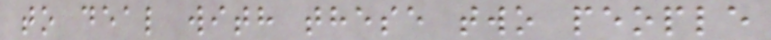to deal with these two people
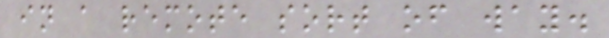in a remote sort of way.
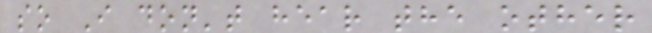so I don't hear the other
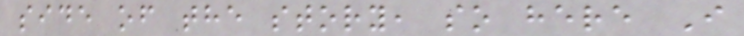side of the story, so here I
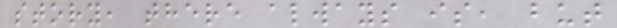story, there always is, but
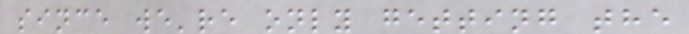since we're only getting the
